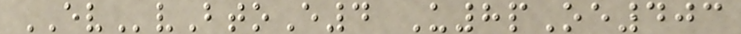EVvBtoE4 U8pOe403
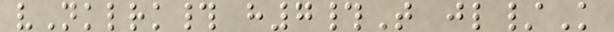vNklrk# h7#T jl/K
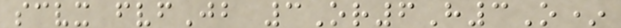scvx fvfJb 3Or6H3O*
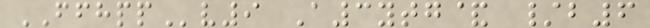FFHPPv9 A3ytg& /b6
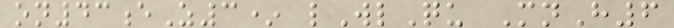on43eZ3* lWlQu MnH6
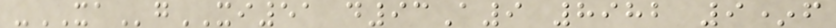-XAgXI51 d93A9 8982 9*f
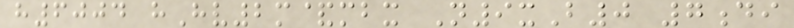h6004 hHv2m&mbx N9xB0 7di
